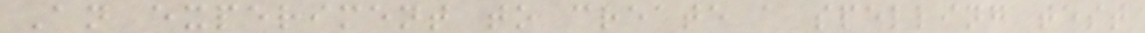An experiment to create a spelling test
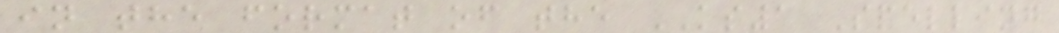in the format of the KS1 Spelling
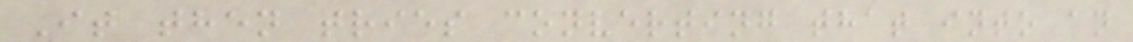It then tries converting that into an
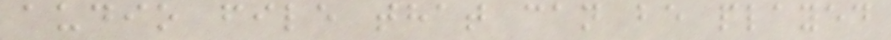audio file that can be played
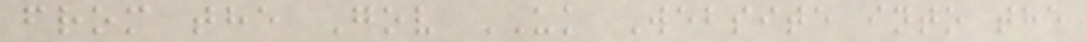from the Gov UK Website into the
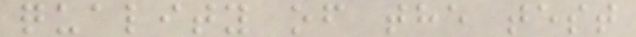quality of the test
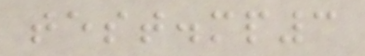test.mp3
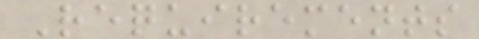Requirements
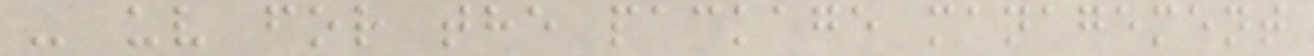- uv for the package management
